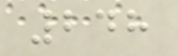248
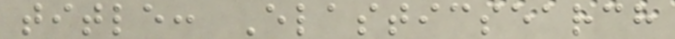title: Elasticsearch
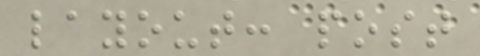layout: post
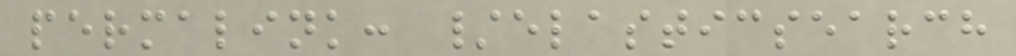permalink: /elasticsearch
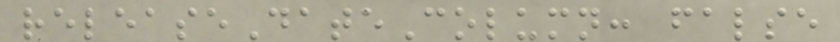releaseDateColumn: false
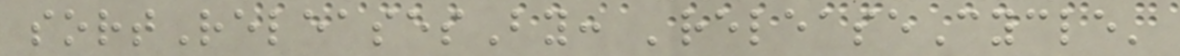sortReleasesBy: 'releaseCycle'
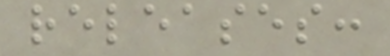releases:
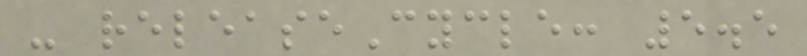- releaseCycle: 5.5
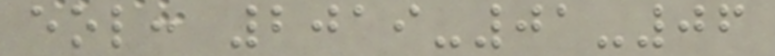eol: 2019-01-06
